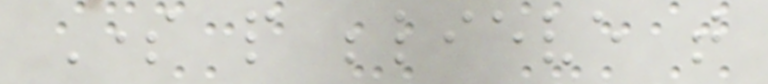Some people believe that
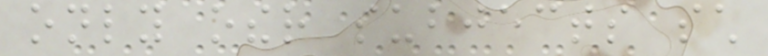only other subjects such
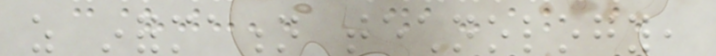as information technology,
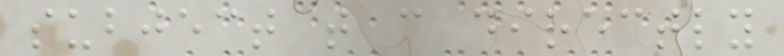subject that can directly
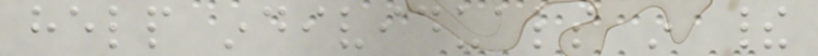help individuals in their
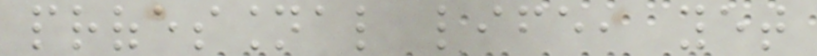professional life, yet
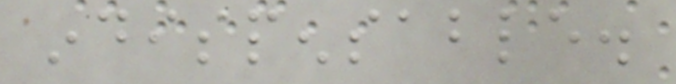indispensable.
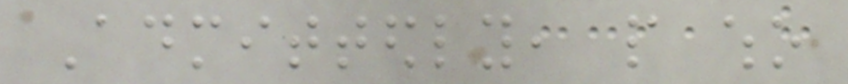Admittedly, people who
